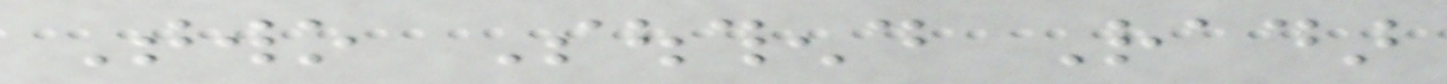Two Southend Radar
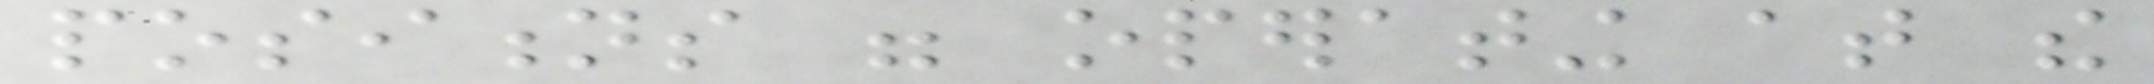positions were operating at the
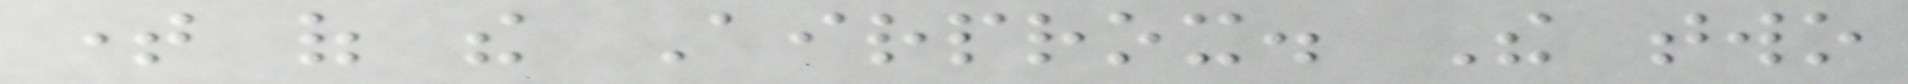time of the Airprox. The two
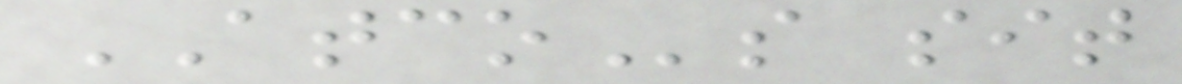ATCOs sit
